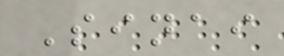Sinai
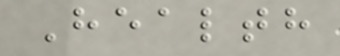Health
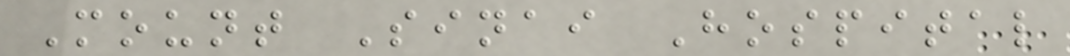Mount Sinai Hospital
